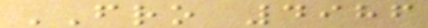FRO 4986
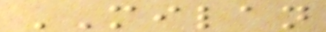MILAN
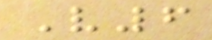V6
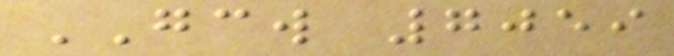GCW 7059
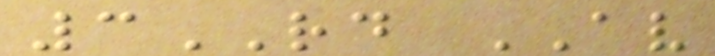3RD AV
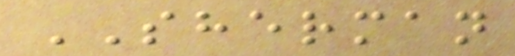SHERMAN
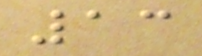13
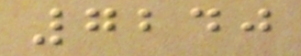7240
